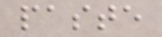paste
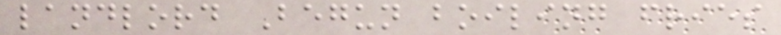landlord Begun boiling fries
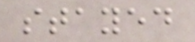stayed
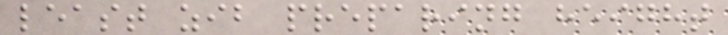least zib preparing height
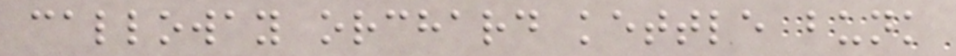calloway orchard kettle bunk
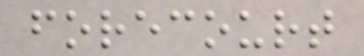forecourt
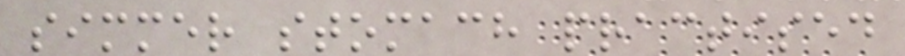simmer stomach practised
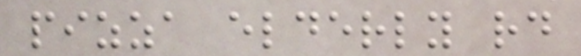pizza elderly rd
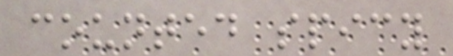counted spicy
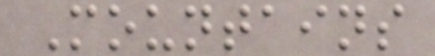Mountains
